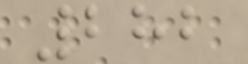282
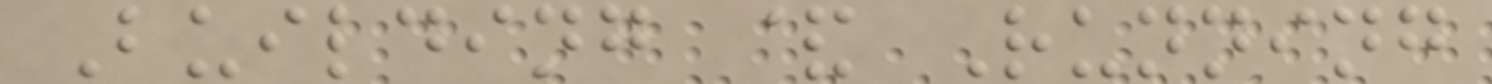Building & Running
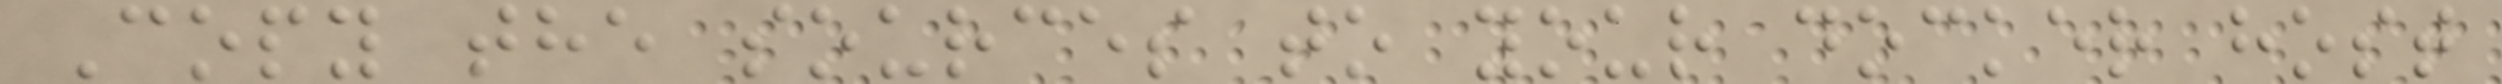Copy the sources to your docker host
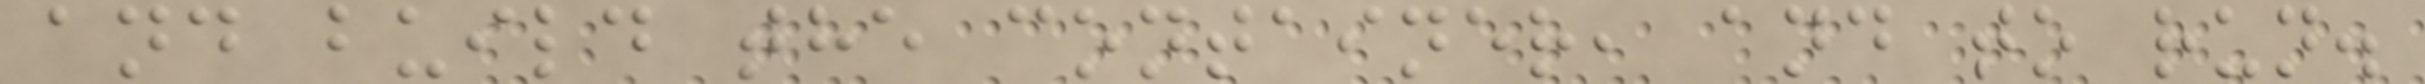and build the container, and to run.
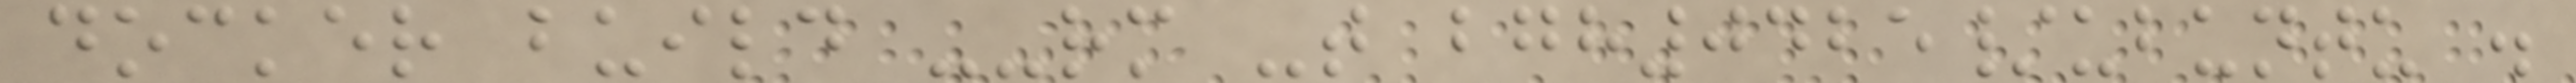docker build --rm -t bgh0425/ubuntu .
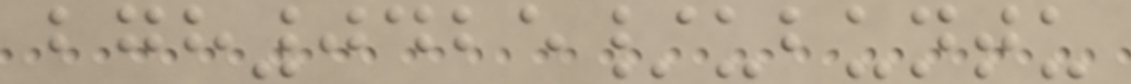bgh0425/ubuntu
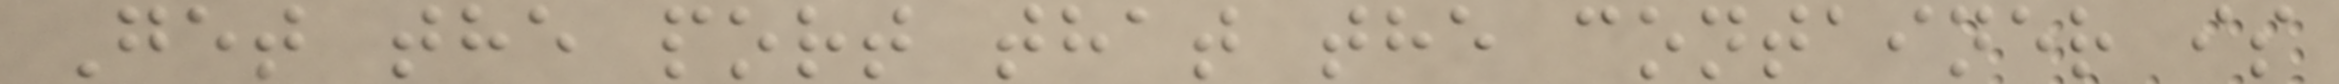Get the port that the container is
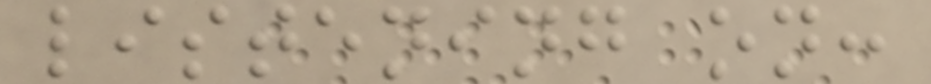listening on:
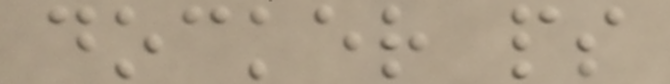docker ps
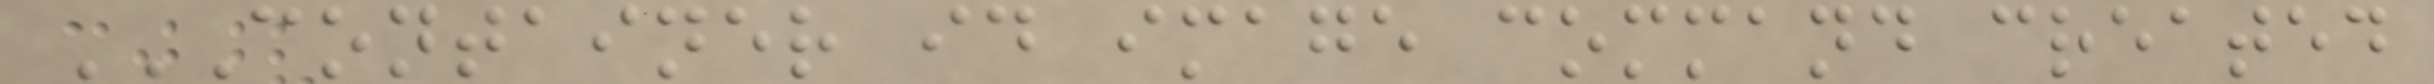CONTAINER ID IMAGE COMMAND CREATED
